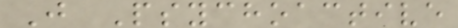J Psychoactive
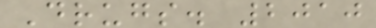Drugs. 2010
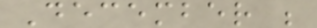December ;
